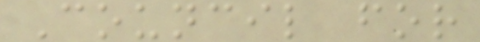Council for
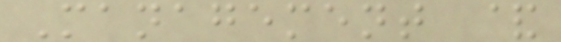Management &
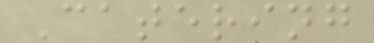Catering
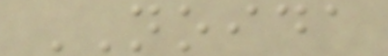NOIDA
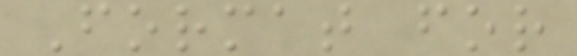Format for
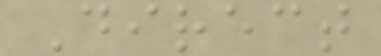Direct
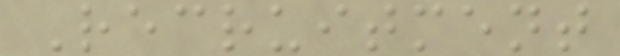Recruitment
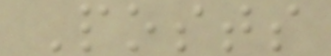Posts
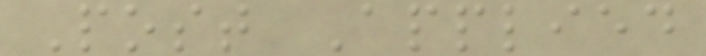Post Applied
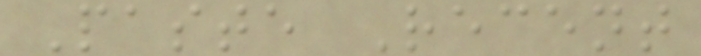Paste Recent
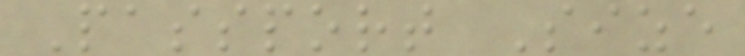Passport Size
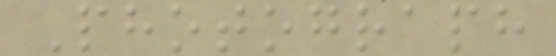Photograph
